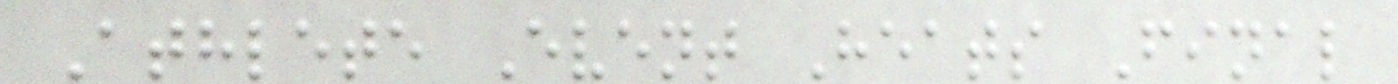Athlete Event Heats Final
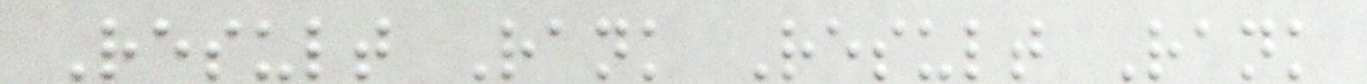Result Rank Result Rank
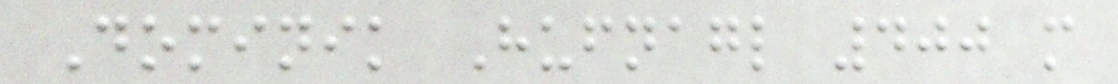Dominik Hufnagl 400 m
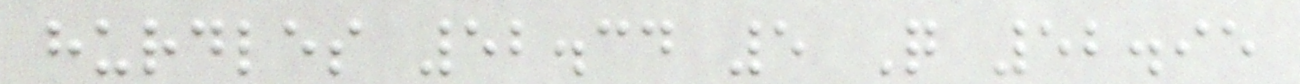hurdles 52.34 5 Q 52.95
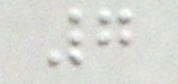7
